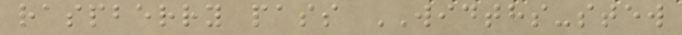raspberry pass WIDTHS-stew
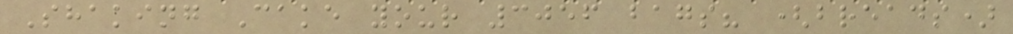Shaking Cake your 3056 bags? (breads)
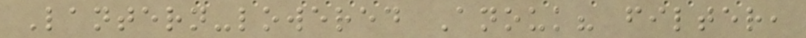Lantern-lowered Anouk? filter,
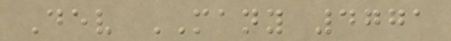Dev MANY 4771
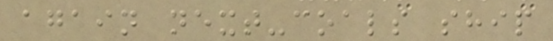again next-coals ship
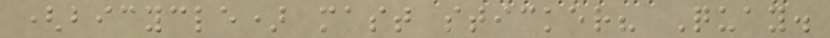(bicycle) mast sticker? Quay.
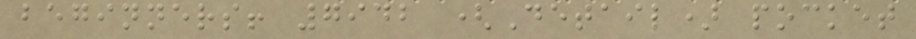beginners! 7942 (Detail) pocket
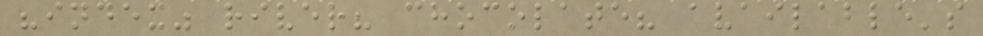"index" river? chocolate? available's
